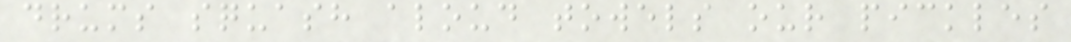drums squash aloud towels our pickles
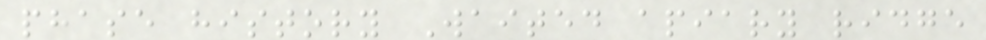phase history Waited apiary ridge
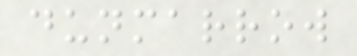dunmarrow
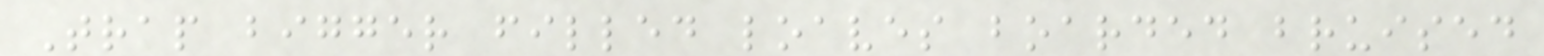Trap bigger filled loaves boarded bruised
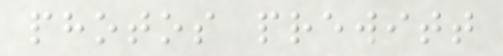photos prewitt
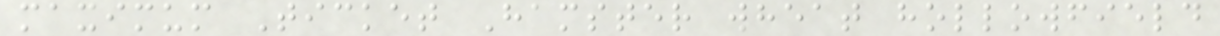maximum Ticket Hamster wheat hollowfield
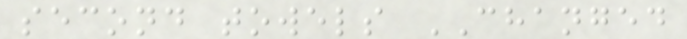second towels CHANGED
